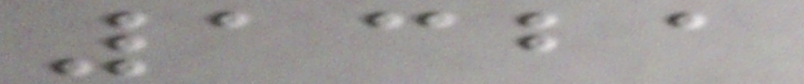1321
